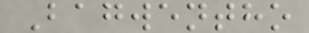Bagwentho
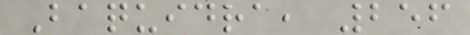Baquidra, 256
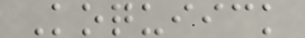Koquiick
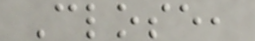Close,
